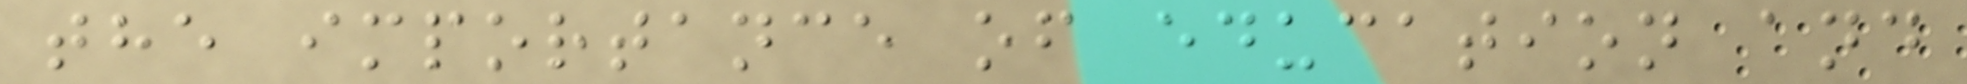the importance of education and
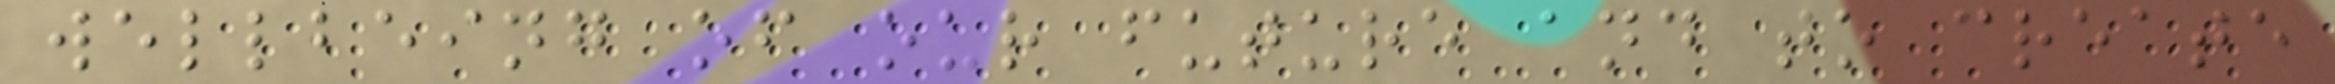wellbeing of our future and to create
